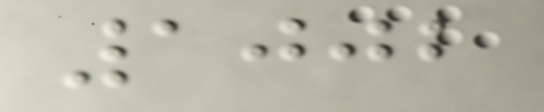1002
